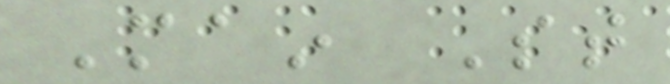Main St
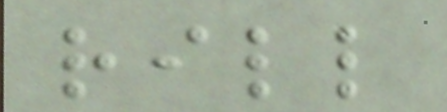rill
